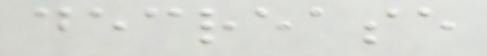decrease
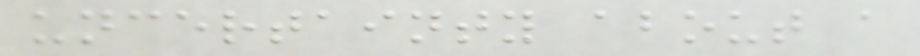uncertainty about a
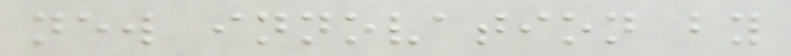new innovation by
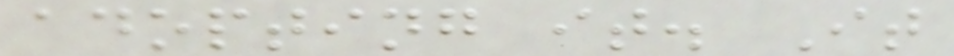adopting it. It
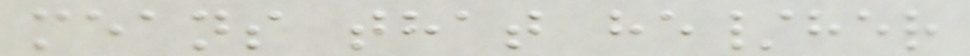means that he/her
